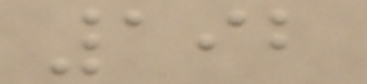192
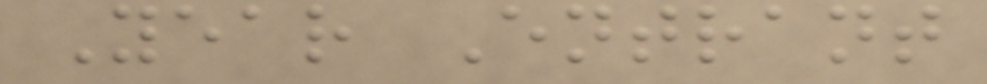Year Entrant
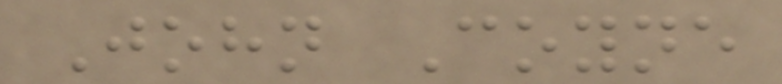John Coyne
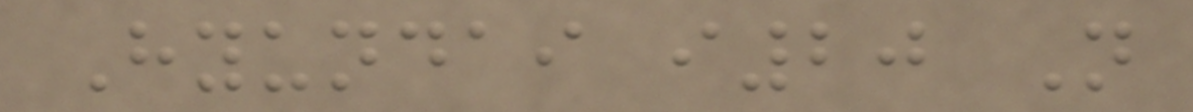Hyundai i20 N
